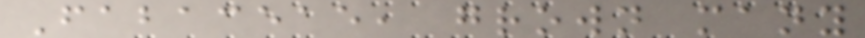Fabaceae, grown many
